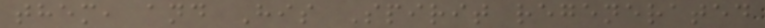them, and His Spirit regenerated
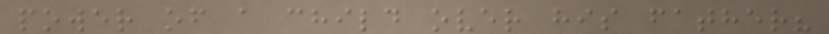power of a child over his father?
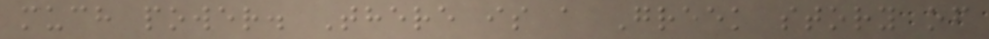much power. There is a Greek story of
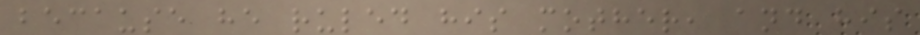because he ruled his mother, and his
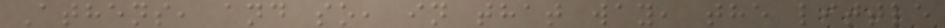Athens, and so, in that way, the little
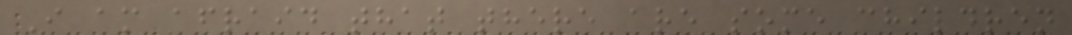I am afraid that there are some children
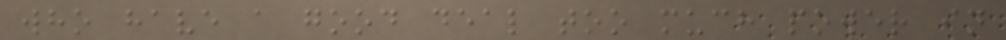who have a good deal too much power in
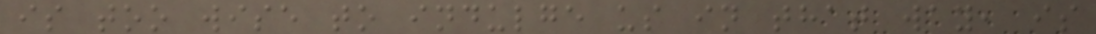is too wise to indulge us in that way, is
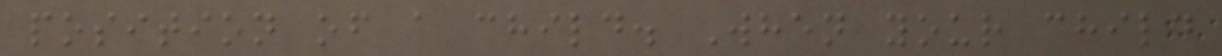position of a child. When your child
